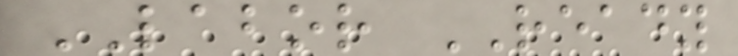LABOR READY
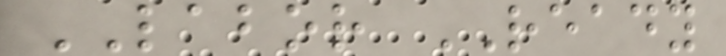LABOR READY
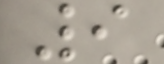9
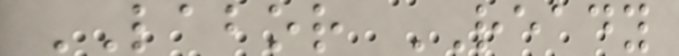LABOR READY
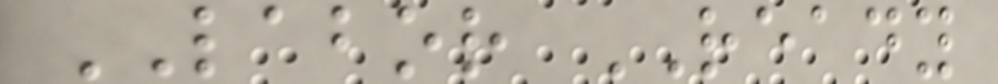LABOR READY
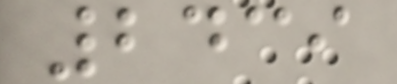2439
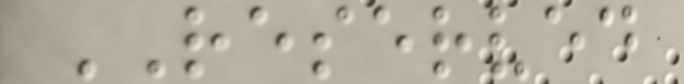RESERVED
